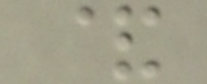&
